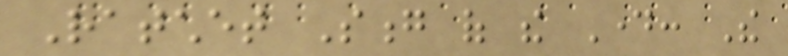Ratchet Song of the Day: The
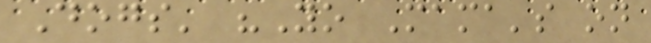Dogs' "Yo Mama's on
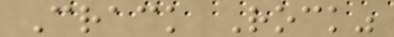Crack Rock"
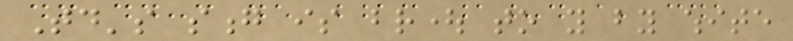Today's song is brought to you by white
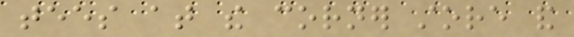tees at the corner store and
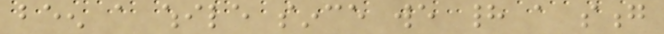been a while since we had a song
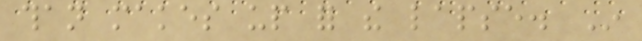than makes up for the lapse. In
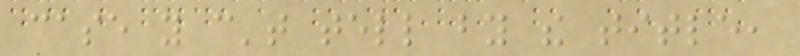case you can't tell by the title,
